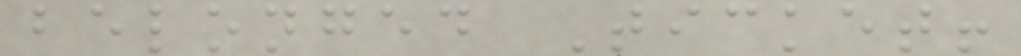belonged Ticket!
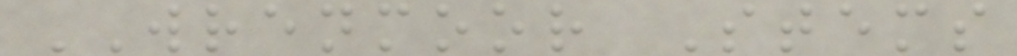WRENMOOR Stems
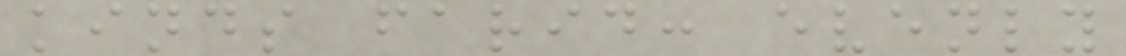kinds farid: evenly
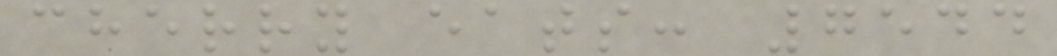cherry eats: 7544
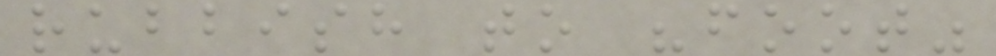rubbish to "foot"
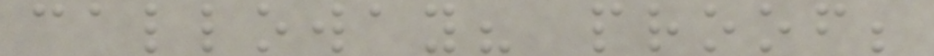calloway? proof;
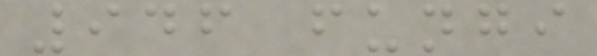946 fungi
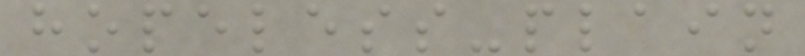hopeless-plain
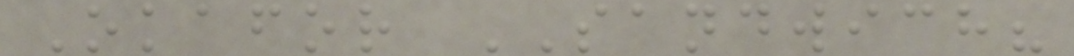Okafor SANDWICH?
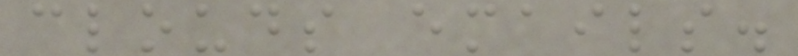clouds emails.
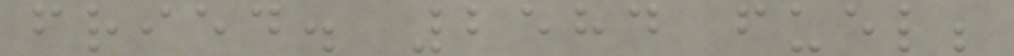fried. 2584 fuel;
